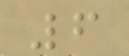6
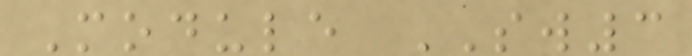Module SW3
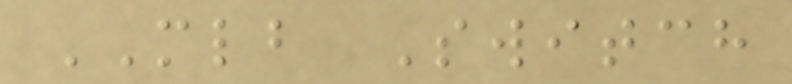MLB Switch
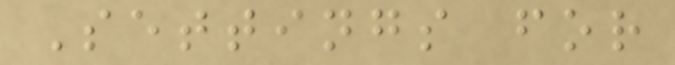Settings for
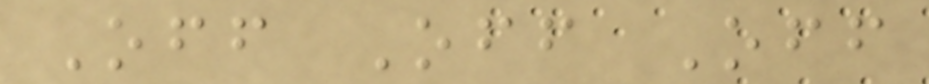Off Off Off
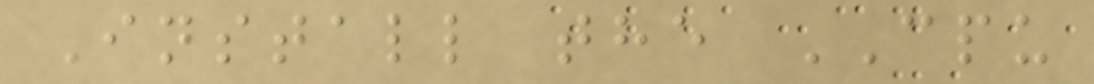Install the CPU
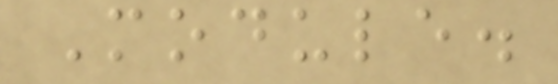Module.
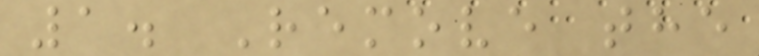1. Remove the
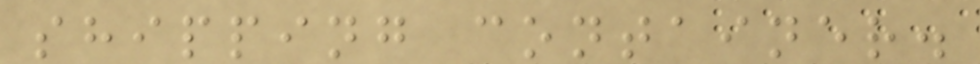shipping container.
